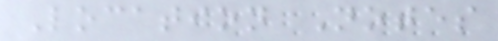Location Notes
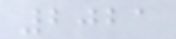2021
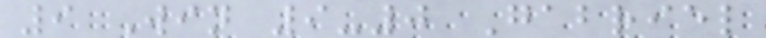9 Win 9-0 Gabriel
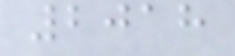2018
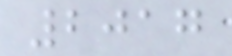2017
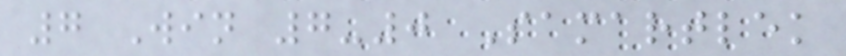7 Win 7-0 Samartlek
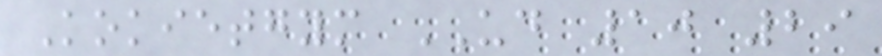Kokietgym UD 10 29
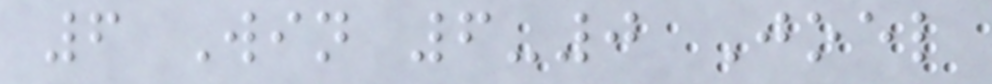6 Win 6-0 Joel
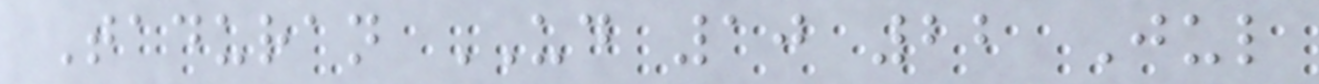Taduran UD 10 22 Jul
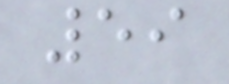59
